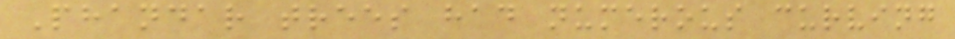Phandar trees had numerous curving
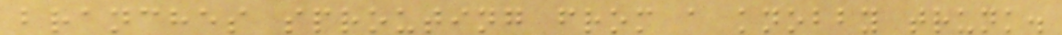branches sprouting from a knobby trunk.
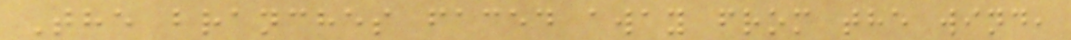The branches faced away from the wind,
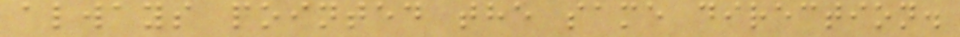always pointed the same direction.
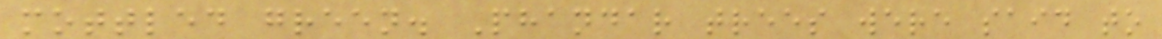mottled green. Phandar trees were said to
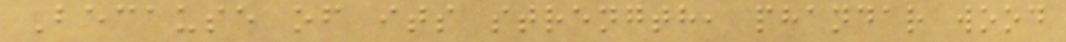Because of its strength, phandar wood
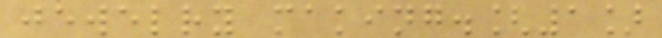jewelry making.[1]
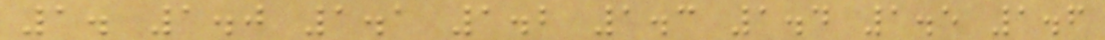1. 1.0 1.1 1.2 1.3 1.4 1.5 1.6
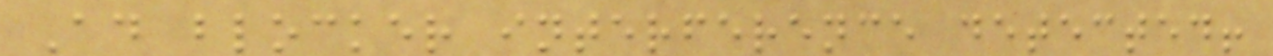Ad blocker interference detected!
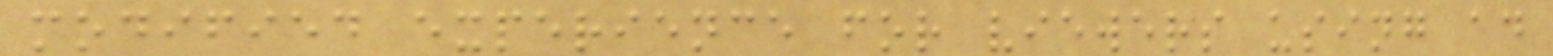modified experience for viewers using ad
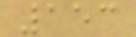153
